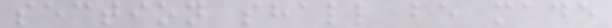section shall be made
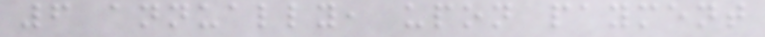6 annually, upon payment
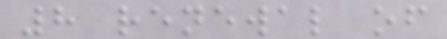8 renewal of
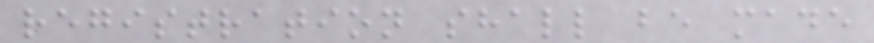registration shall be made
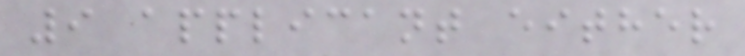9 applicant either
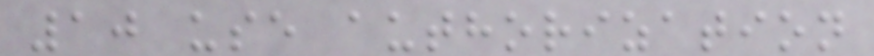10 use authorization
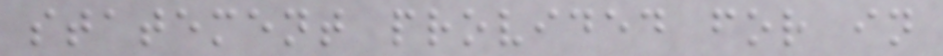statement provided for in
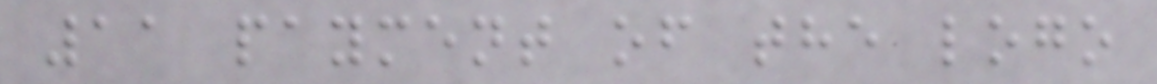11 payment of the logo
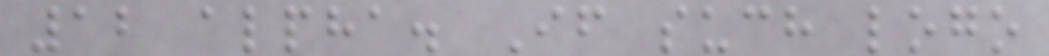12 alpha. If such logo
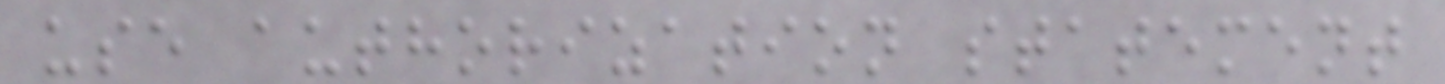use authorization statement
